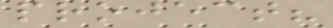project?
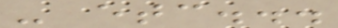- etc...
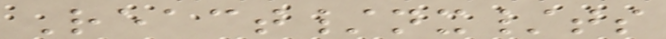React/nx/ts
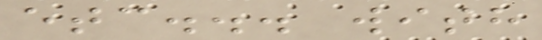etc... with
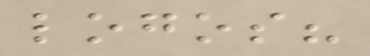logos?
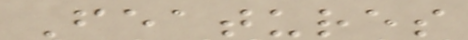Features
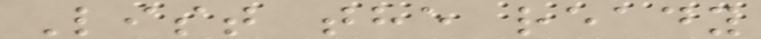List the ready
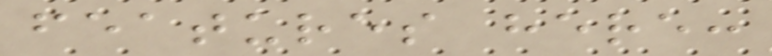features here:
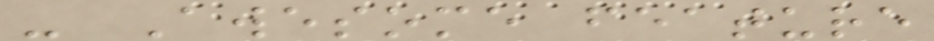- Awesome feature
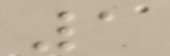1
